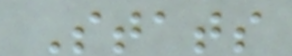Stats
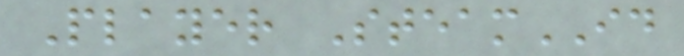Player SteamID
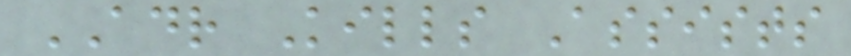ADR Kills Assists
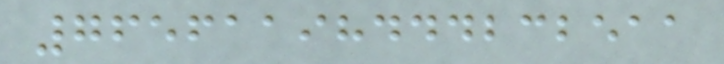76561198444232511
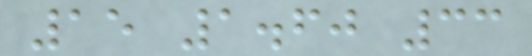15 1.60 33
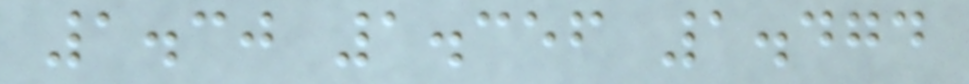1.30 1.356 1.474
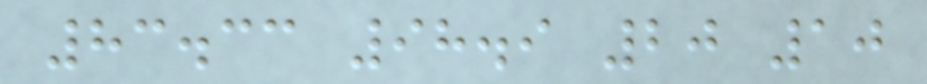83.33 98.9 20 10
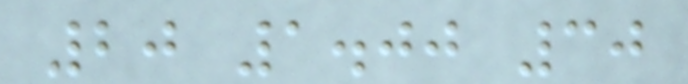20 1.00 30
